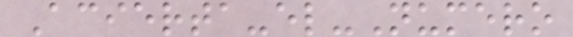Acierta-el-Numero
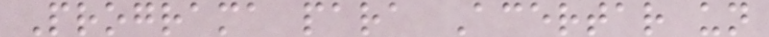Programa para Acertar un
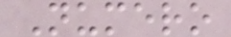Numero
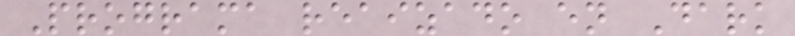Programa reaizado en Dark
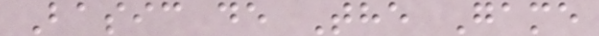Basic de The Game
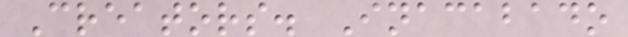Creators. Inacabado
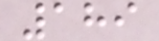189
